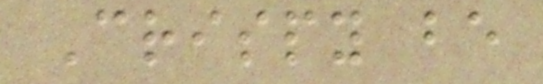Crispy be
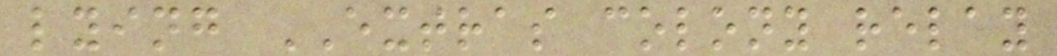lying EXTRAS colony relay
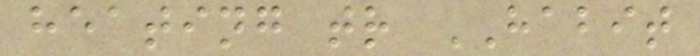heating tr HABIT
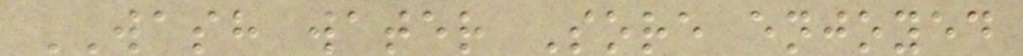WASH water Sore enjoyed
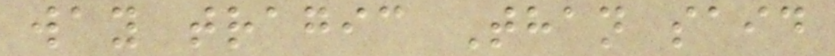way tragic Than said
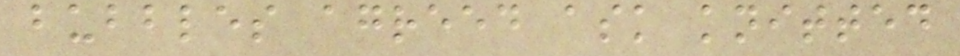bubbles agreed ask knitted
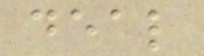deal
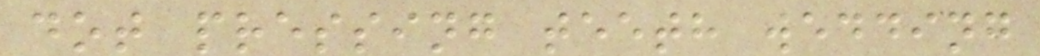dot pressing teeth wedding
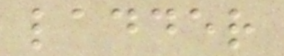ladder
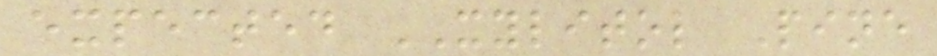expected XYLITOL Pine
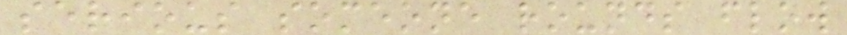serious someone rounds flow
